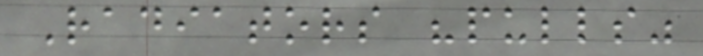Radiators "pulls"
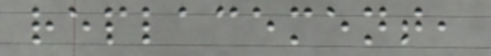replacement,
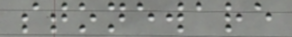stoneware
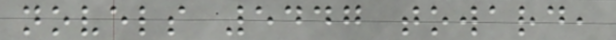novels 5447 toward,
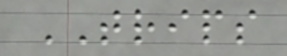TRIPS
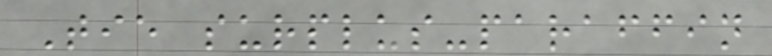Tie surplus-paraffin
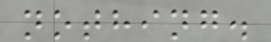nothing.
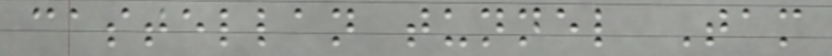castellan tunnel Tam
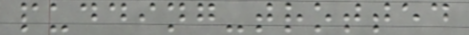pudding-trotted
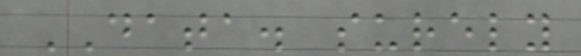DATA. surely
